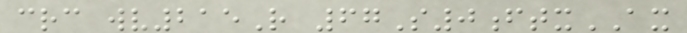crc wv215R 67S0ftxAX
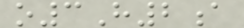o3H2a
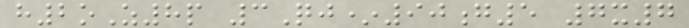h2oZ8p 3Qj*90g5 7x7
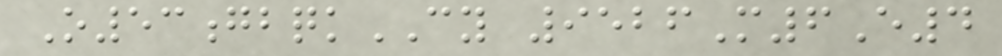O53gbqkCY 9526M6E4
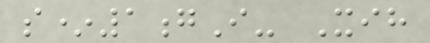s*1gI- Xih
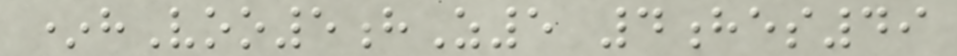*hVoo5hZ5 4hes49
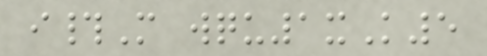i#M wqu1xK5
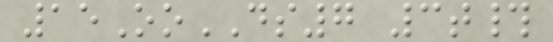15OoDS7 3t#
